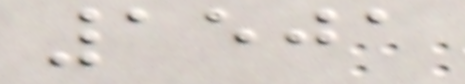1501
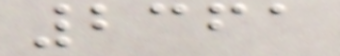2361
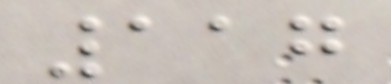117
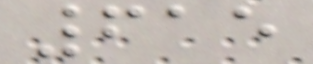615
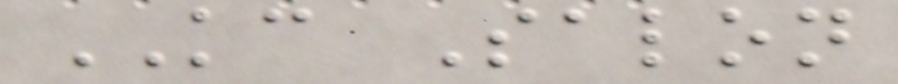KC Salon
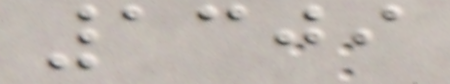1309
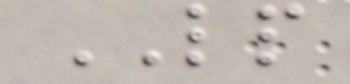LP
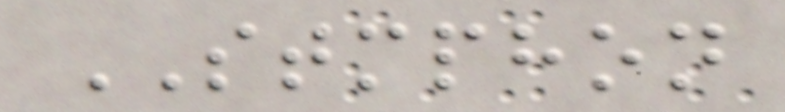STMPHON
